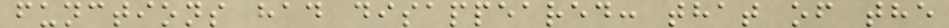functions had disappeared: that of the
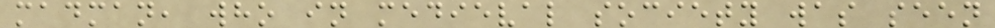madman, who in medieval society was seen
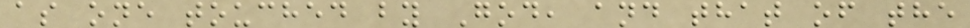as one touched by God, and that of the
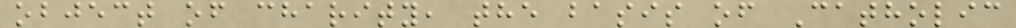object of charity, the basis of Catholic
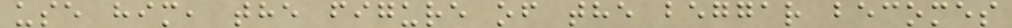use him, the figure of the beggar becomes
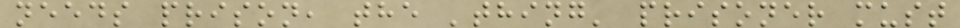needs prison, the 'thing' prisoner must
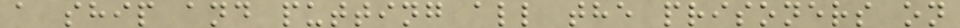a ship and putting all the prisoners on
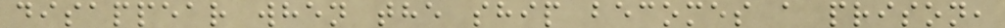disappear when the ship becomes a prison,
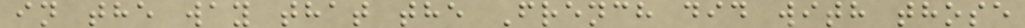in the way that the French did with those
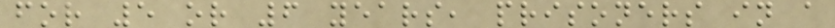for 5 or 6 years, prisoners in a
